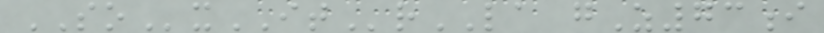SOxITrLA gZ73i
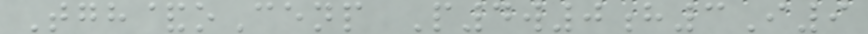Tgh&oCenp P4w0h3I9
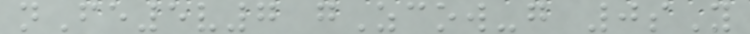nFe5v7 gZcow-g 0sY
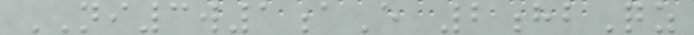NI3w1aE 2hbQz
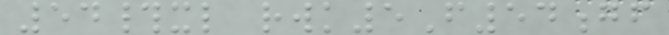54#xl rwk5F54gf
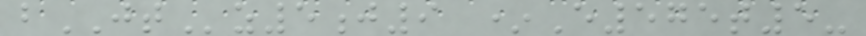bJTz5j9 *E575t5-
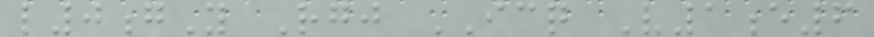l0gY Rgj ICQ V1e6
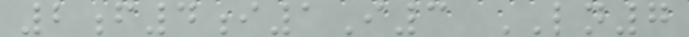2f4i1I3 LN7
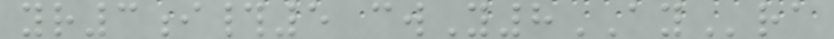yr3i#5 cwY8AYra
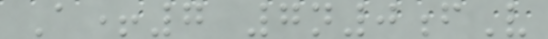A+7 7n0fV
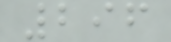296
